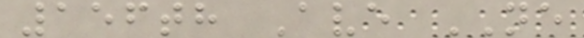156th Ave NE
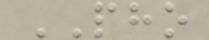PHO
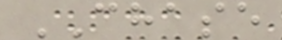CHASE
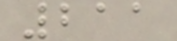211
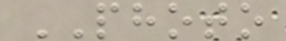PHOTO
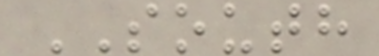SOUTH
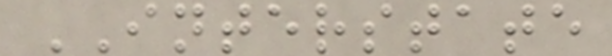INTERSTATE
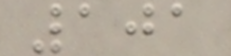101
